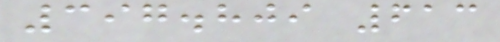397.809 613
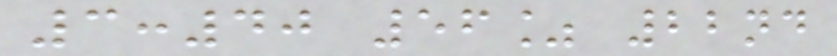3:40 56% 22nd
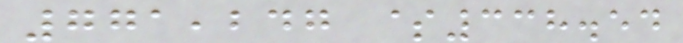771,247 $338.54
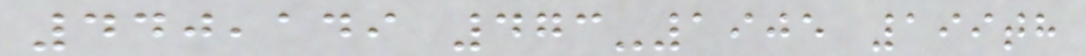440,149 473-1905 199th
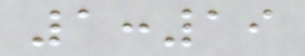1:19
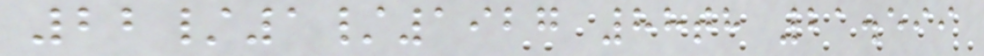22/1/1927 88th 21.599
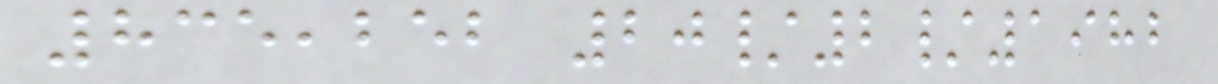835,252 20/2/1982
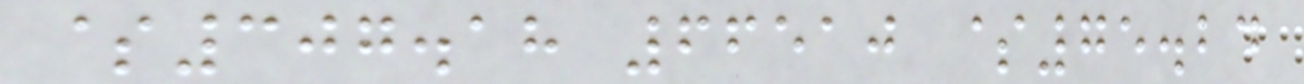$307.18 66510 $75.24
